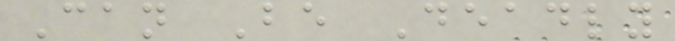Can Be Deadly
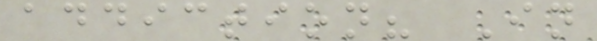addiction? In
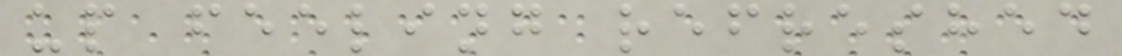up feeling refreshed
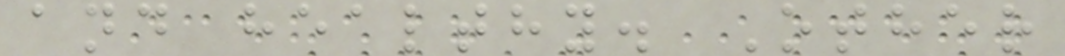and healthy. Other
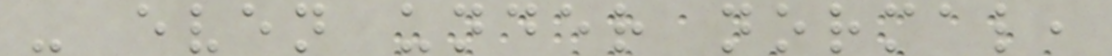- even under normal,
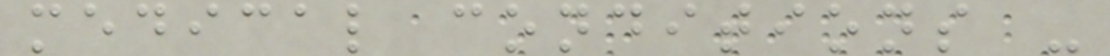medical conditions -
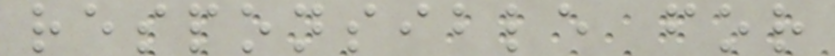responsible for
